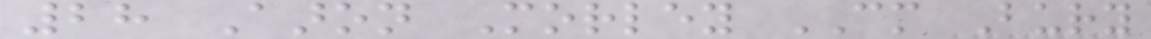28 Aaron Morley CM Bury
